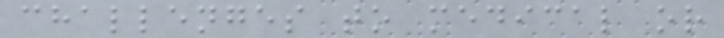challenges to medical or
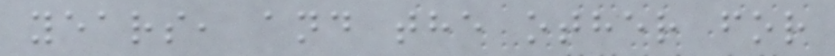years, and the other for
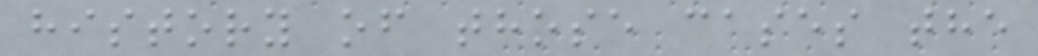history of those cases the
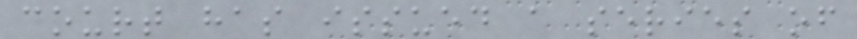court has issued a series of
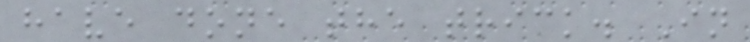have done the trick. In
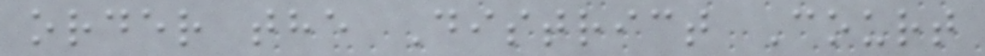order the District Court
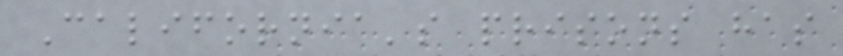California's prisons has
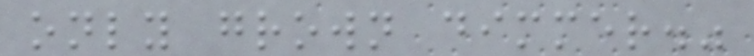only grown dimmer."
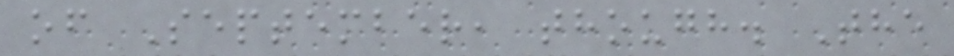of September, though. The
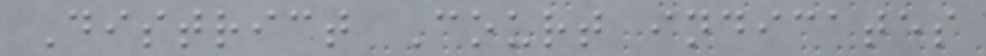District Court indicates
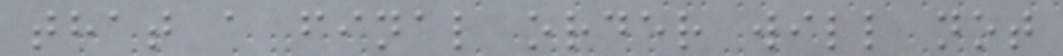that a final order will not
